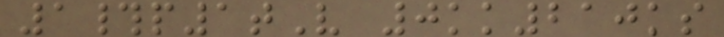1#p1tV 0kk210ks
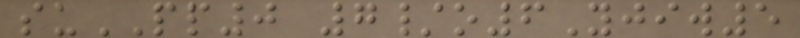suPP0 7/o6Yjiw5
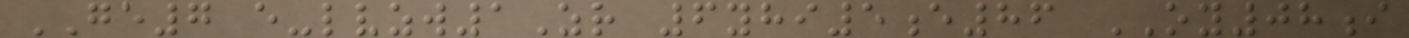GE7 e-lvzw1Zr 6yhi5e86 OY08i
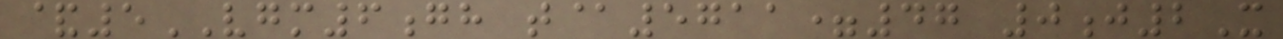&5VGM6gh t@5711=47 0j2X
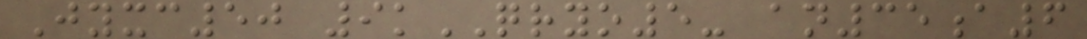Jyxc50 9kQRYO5- an35a6
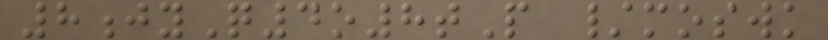8jyQ4o8tP /moswk
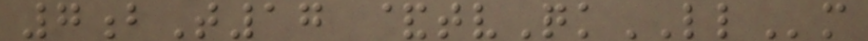7bT17 &tvQkLLm
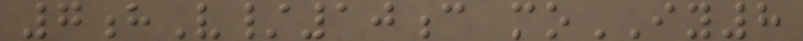7hV/10c moIY8
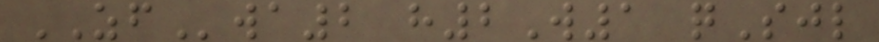ZFwa2 h2W1 qSjl
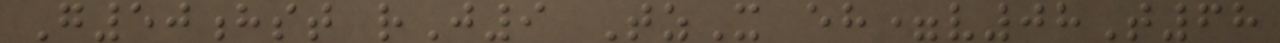G50hst rJ9 TzX eh=v08T68
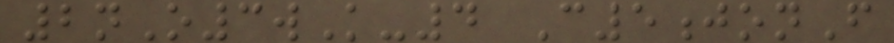2nO3wK-4 C5jonF
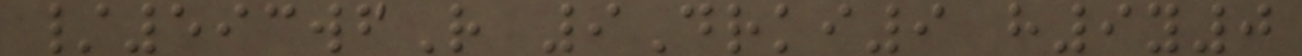/593wfR 9Drki9 h9y0
